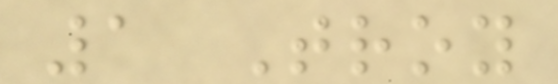1 Troy
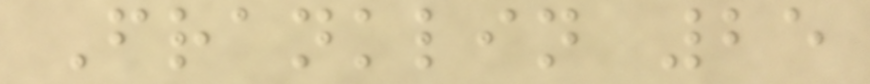Franklin 25
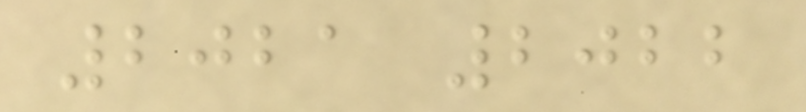2021 2022
